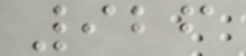926
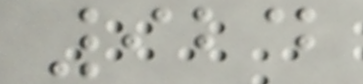924
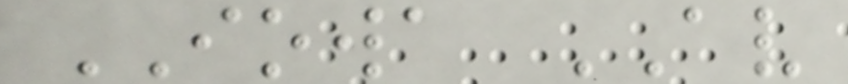IOWA AV
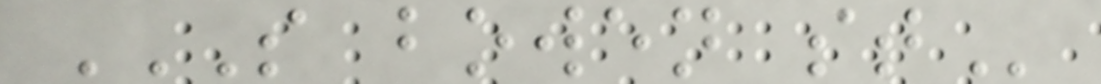S BOWEN ST
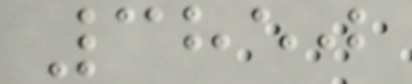3850
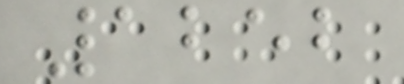1252
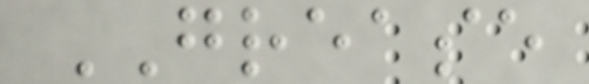GREASE
